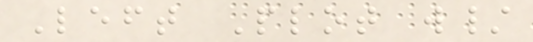Left Plot w/
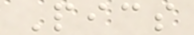Pics
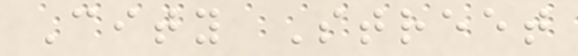City Street
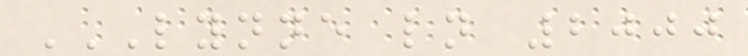LYNNE LN 2000
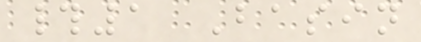#1 Basin
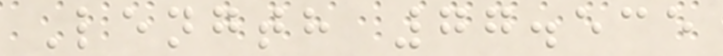Length 77.535
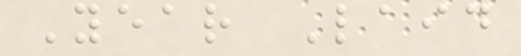Year Laid
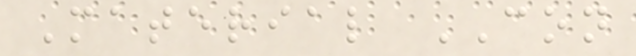Material CON
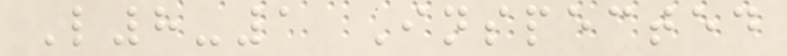L8-1 Inspected
